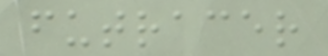futracer
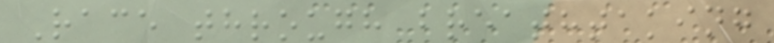Race through breathtaking
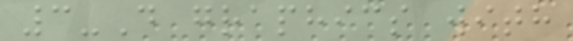3-D graphics with
